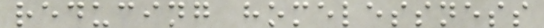reducing homelessness
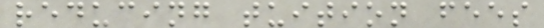reducing tuition fees
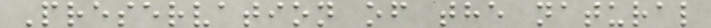Preservation of the natural
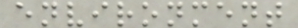environment
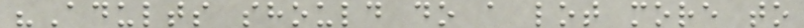"Adults should do a lot more to
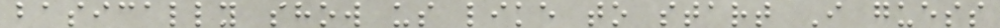basically show us like to start I guess
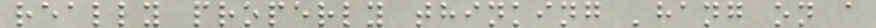really properly thinking 'hang on a
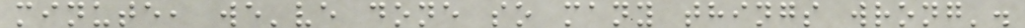minute, we've done so many things wrong'.
